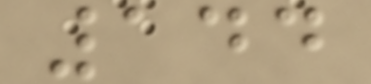144
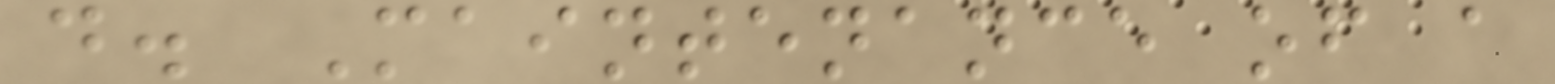d. Maintenance of a
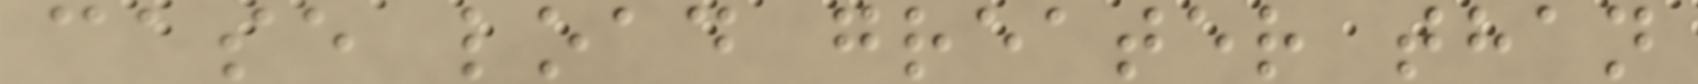case load greater than
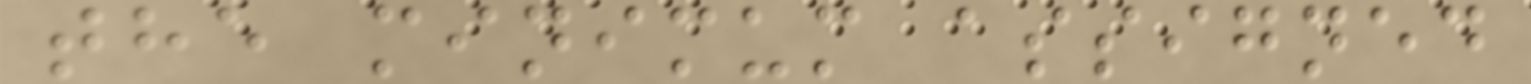the minimum assigned
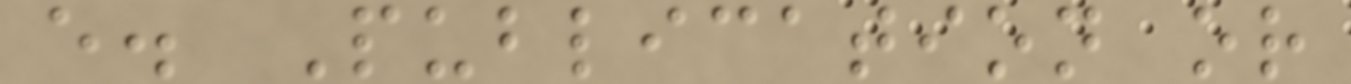e. Publication or
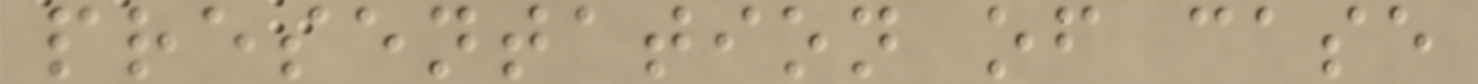presentation of case
